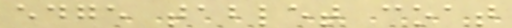edge tablet coat
